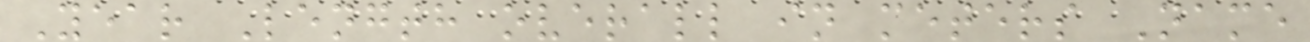Year Length overall in meters Name
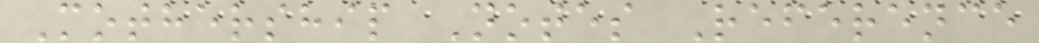Mothership Notes Reference
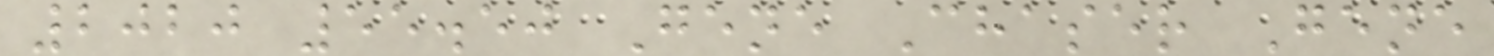2020 55.50 Gene Chaser Gene
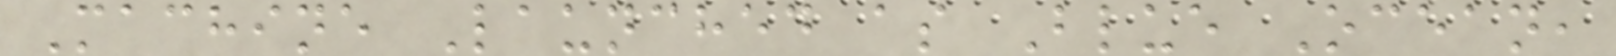Machine Launched as Blue Ocean,
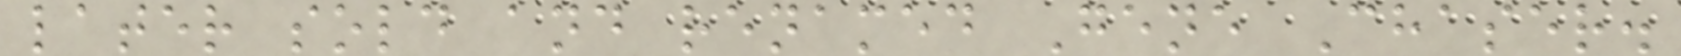later sold and renamed Gene Chaser.
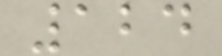124
